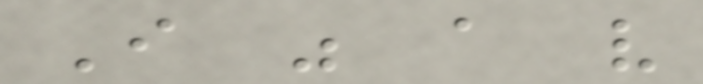I was a very
